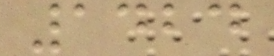1424
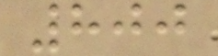800
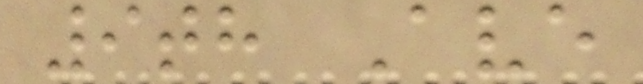9th Ave
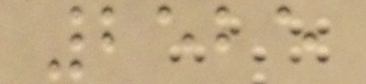2525
